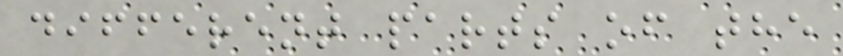different parts of the
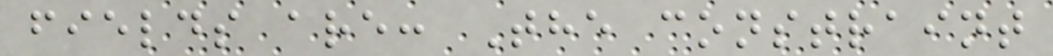fields are: The constraint
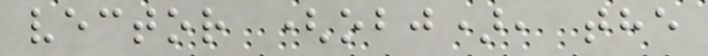vector (obj), the
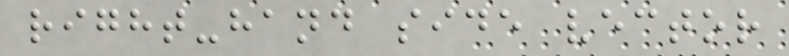right-hand side vector
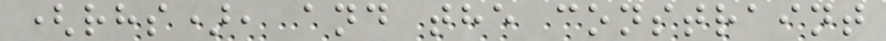(rhs), and the constraint
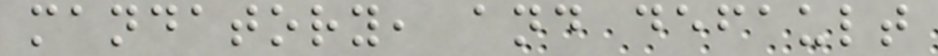mandatory, and default
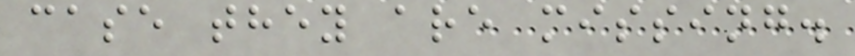case they are missing.
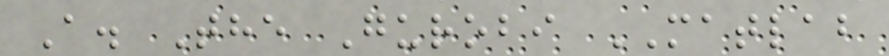A. The Gurobi MATLAB
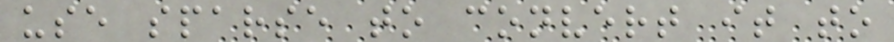use sparse to convert it to
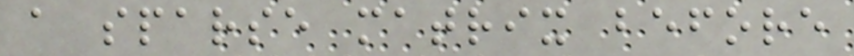a sparse matrix before
